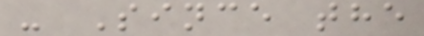- Since the
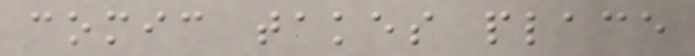comic takes place
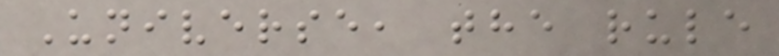Universe, the rule
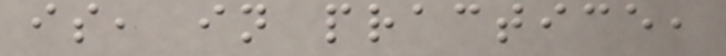is, in practice,
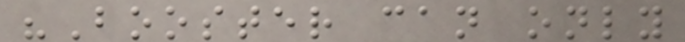"Booster can only
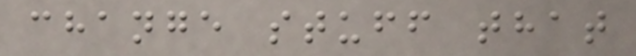change stuff that
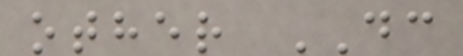other DC
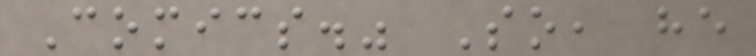Comics." So, he
